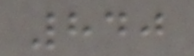840
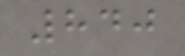840
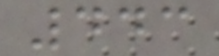443
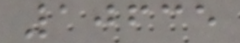10635
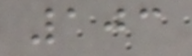103
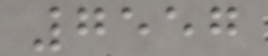7557
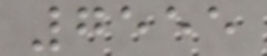7555
